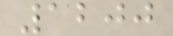1200
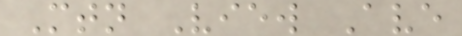Mtn View Ave
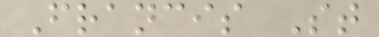Francis St
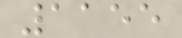1155
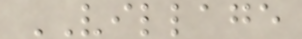VILLAGE
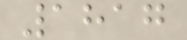1817
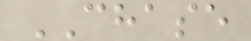CHASE
